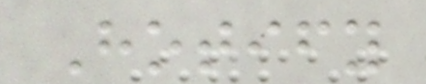Hotify
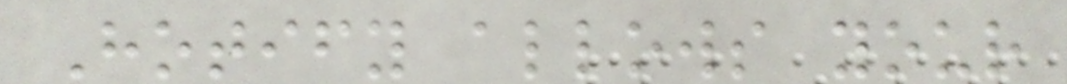Hotify allows your
